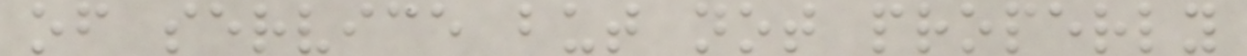of service but not properly
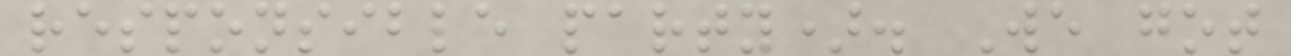responsible party). We got
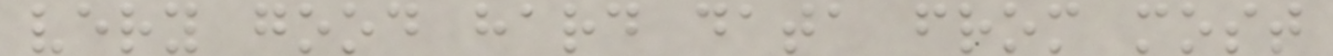very good hard data from most
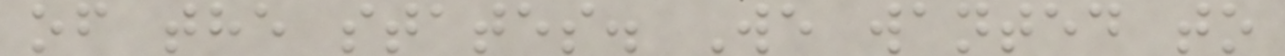of the states. We wanted to
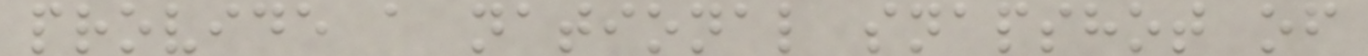provide a national snapshot of
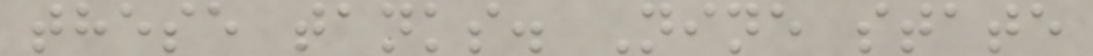these tanks. Nine state
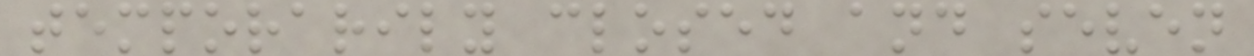temporarily closed and seven
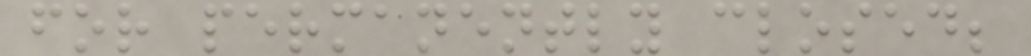for permanently closed;
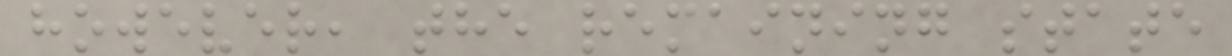however, the remaining state
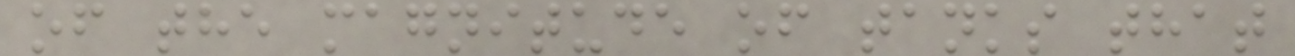of the magnitude of tanks that
